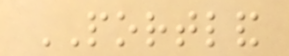PORTLAND
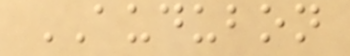AUDUBON
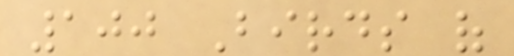100 Birds of
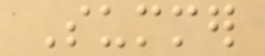Summer
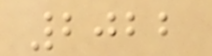2022
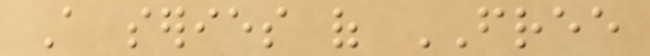A series of FREE
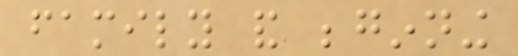family and beginning
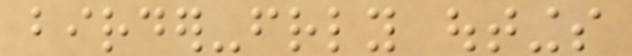birder-friendly outings
